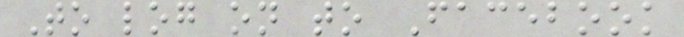To log on to Facebook
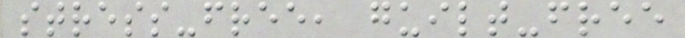stress-free, guilt-free
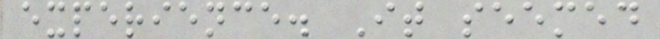experience. It seemed
